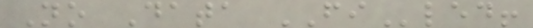No Data FIled!
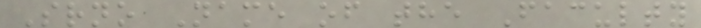Srno Name of the Faculty
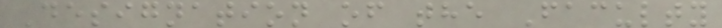Designation of the Faculty
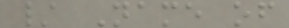/ Name of
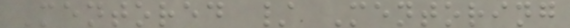Mentored / Mentoring
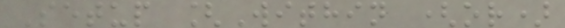Setup [Within (or)
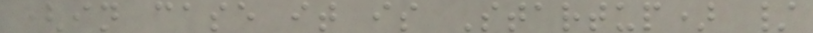(in case it is Startup) /
